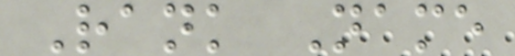Rank Name
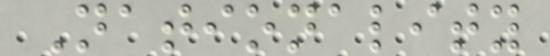Nationality
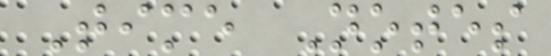Time Notes
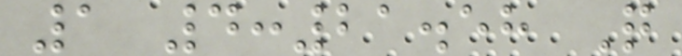1 4:21.58 Q
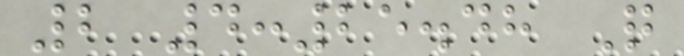2 4:25.48 Q
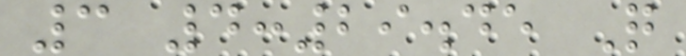3 4:29.45 Q
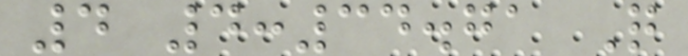4 4:34.71 Q
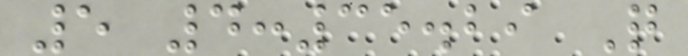5 4:35.29 Q
